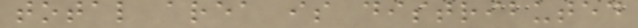total area is distributed
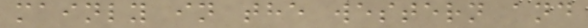mainly in the western and
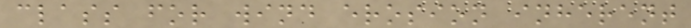class for wind erosion inherent
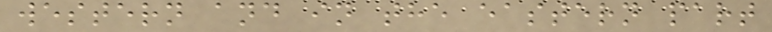western and in the eastern part
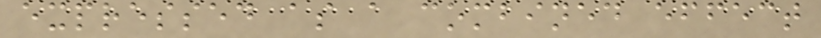expressed as a combined effect
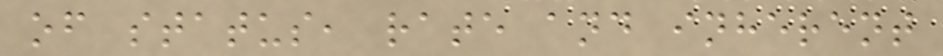of status, rate and inherent
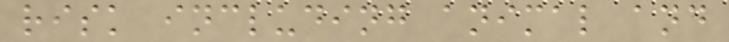risk including animal and
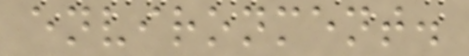environment.
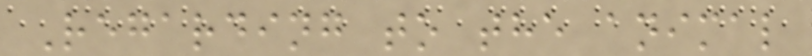Regarding to the animal
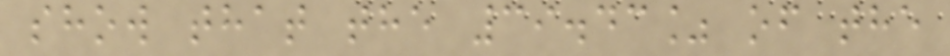show that the 39.43% of the
